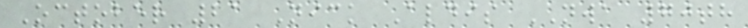October 21 Nick Aldis NWA 70th
